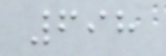698
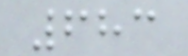683
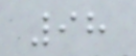98
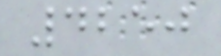4250
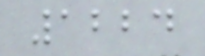1224
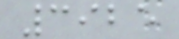3925
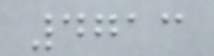4713
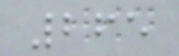265
